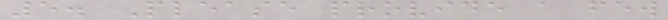5. Please provide a few
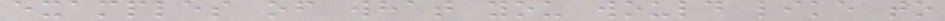examples of what you would like to
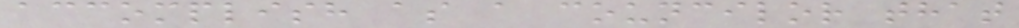accomplish as a councilor that
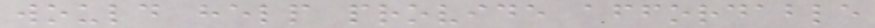would help provide affordable
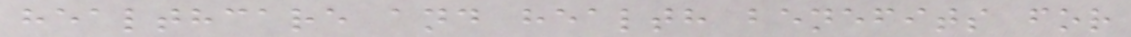healthcare and health benefits for
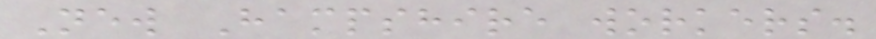New Hampshire workers.
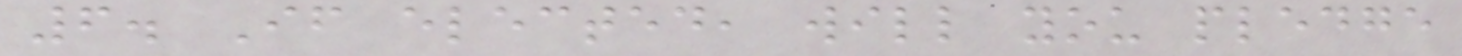6. If elected, will you pledge
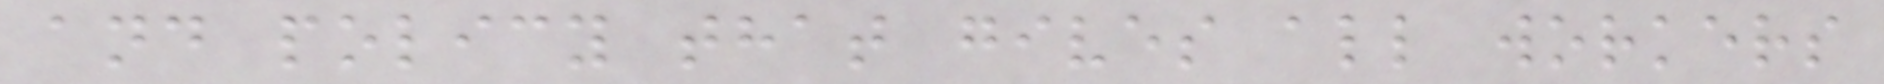and policy that gives all workers
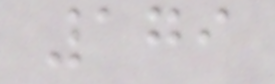179
